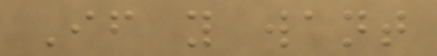If you want
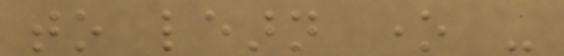to learn one -
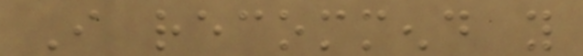I recommend you
